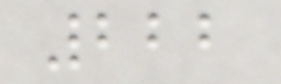222
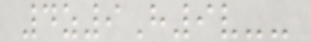4z9H9v--
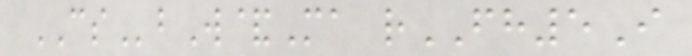CSbW&Ma rFH5I
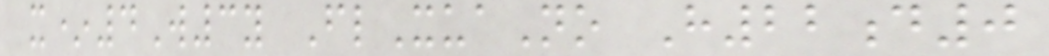x*4W3y FlXuaNo H22d0
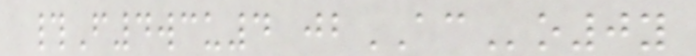#F4wcu4 jbACo0y
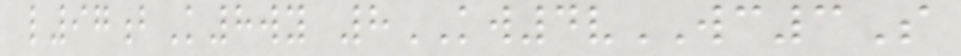l97bK8wy 8KW4vWC3S
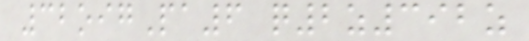32oigPa6 q2z392z
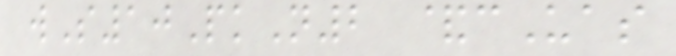wS10PkN2 &cUas
